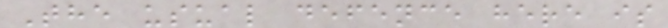The usual defence here is
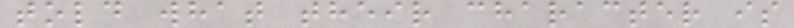told what their character is
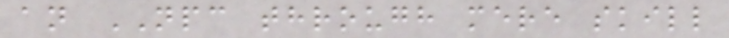an NPC through mere skill
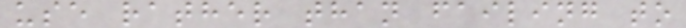use rather than failing to
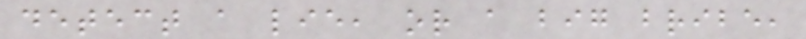detect a lie, or a big bribe,
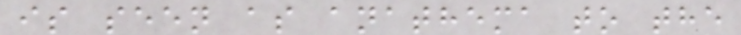is seen as anathema to the
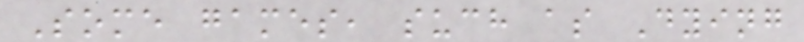Some games, such as Dying
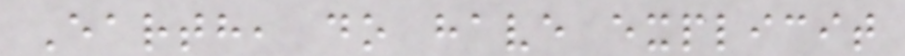Earth, do have explicit
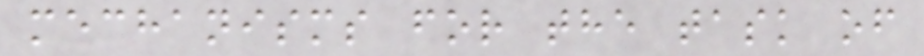mechanisms for the task of
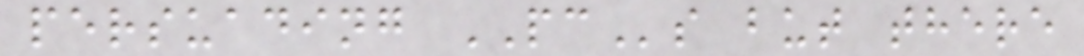persuading PCs but there
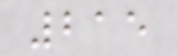215
